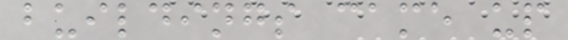buildings came up
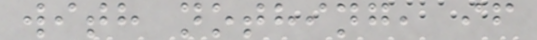with nothing, if
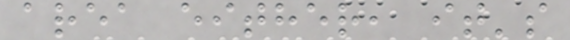area either, it's
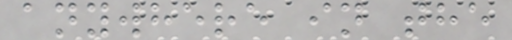anywhere in the
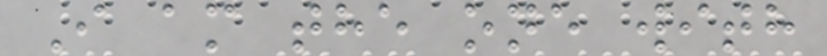I am the one with
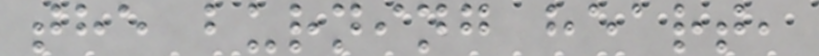the burning heart,
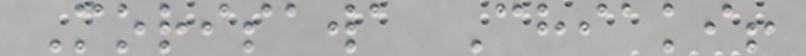Morisawa Chiaki!
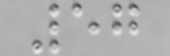57
